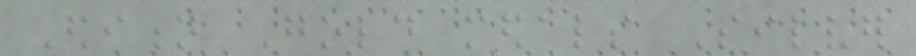Edition Gold medals Silver
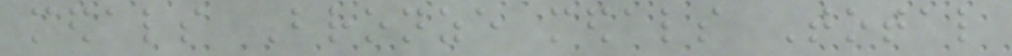medals Bronze medals Total
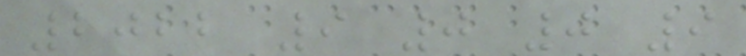2022 9 0 0 9
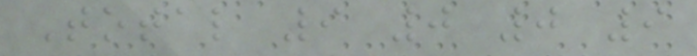Total 9 0 0 9
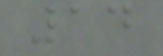14
